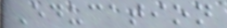Education
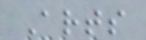Arts
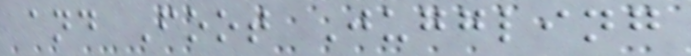and Foot Juggling
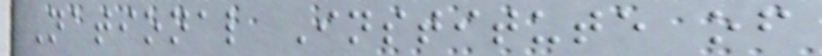National Institute of
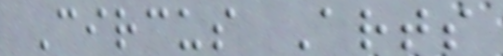Circus Arts
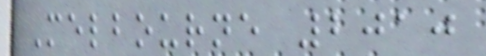Melbourne 2010
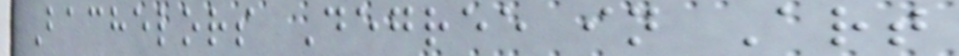Bachelors Degree in Art
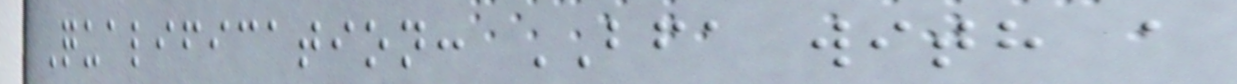Qualification: BFA with a
